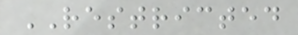RESTRICTED
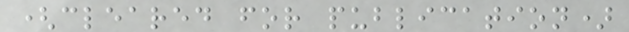(cleared for publication)
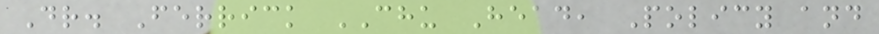Dr. Ferrick CHU Head, Policy and
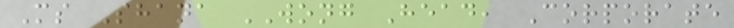Ms Shana WONG Head, Corporate
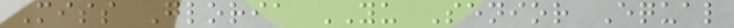Miss Gloria YU Senior Equal
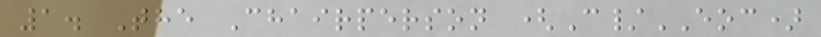1. The Chairperson (C/EOC)
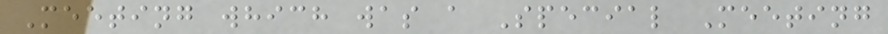Meeting which was a Special Meeting
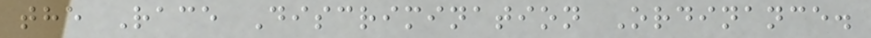the Race Discrimination Ordinance.
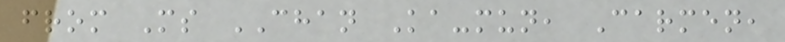from Ms CHAN Ka-mun, Carmen,
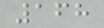168
